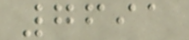7691
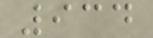934
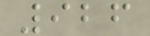926
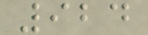924
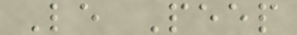Le Peep
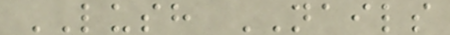LUSH NAILS
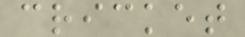cricket
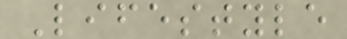Lifestyle
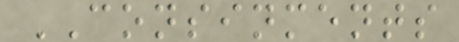CONSINMENTS
